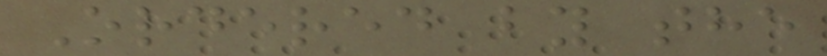Ordered by the
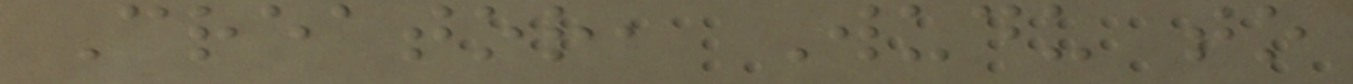Creator, Wudu to
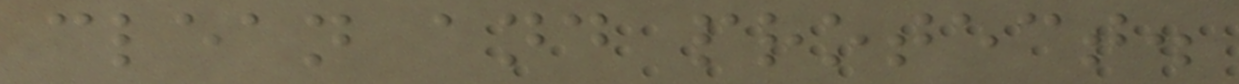clean and protect.
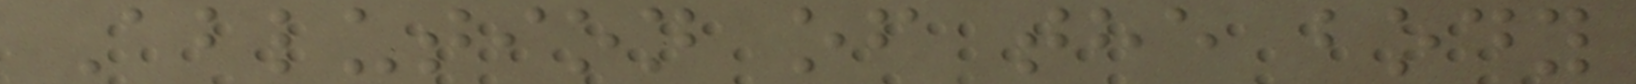Ablution of the body
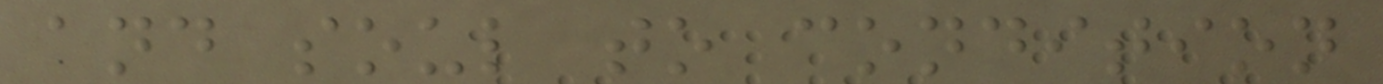and soul to condition
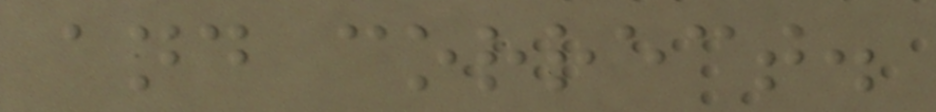and correct.
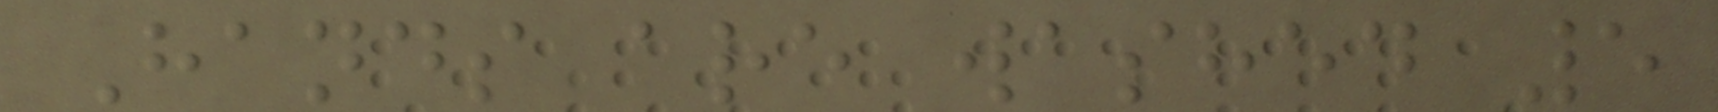Hands are washed 5
